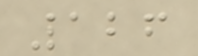126
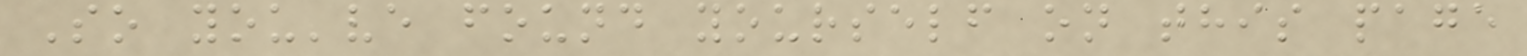So you've found yourself on this page
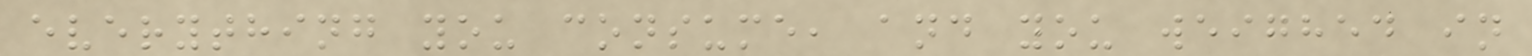everything you consume, and you weighed in
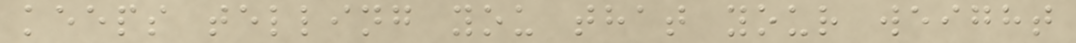keeps telling you that your weight
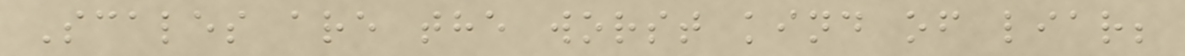Scales are the worst kind of liar;
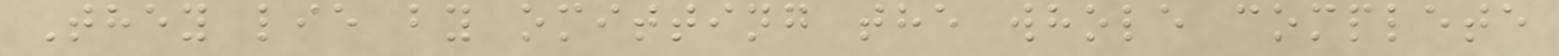They lie by omitting the whole complete
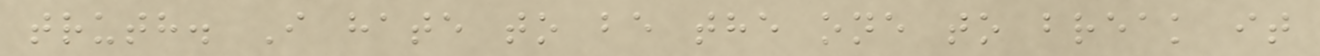truth. I hate to be the one to break it
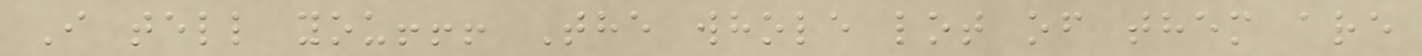I tell you!!! The whole lot of them are
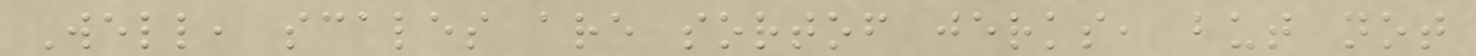Well, scales are sortof jerks, but not
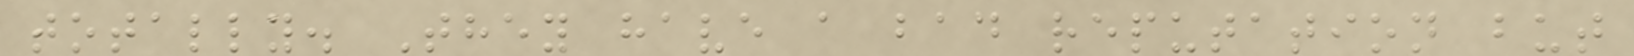totally. They have a bad reputation but
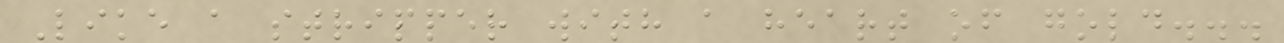Like a stripper with a heart of gold...
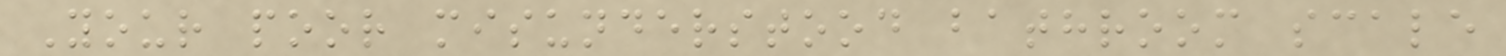Your poor misunderstood bathroom scale
